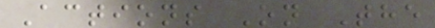Actions On The
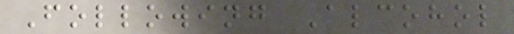Following Alcohol
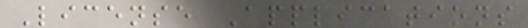License Applications
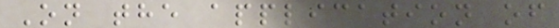On the application of
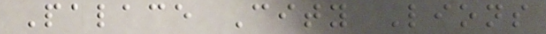Palace City Lions
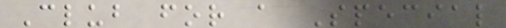Club for a Special
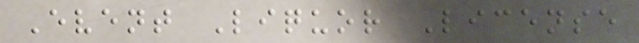Event Liquor License
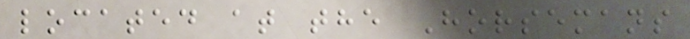located at the Horsemans
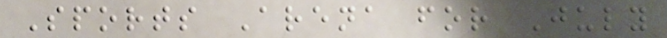Sports Arena for July
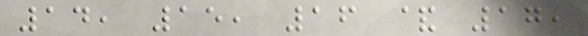14, 15, 16 & 17,
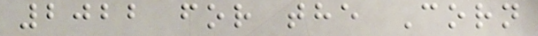2022 for the Corn
